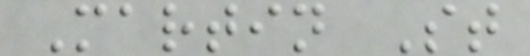Martin St
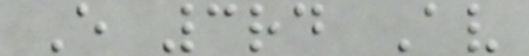E 3rd Av
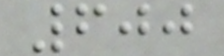600
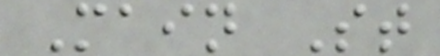Main St
